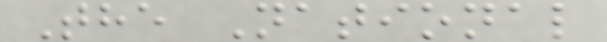The National
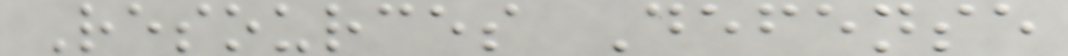Resources Defense
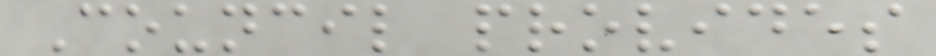Council provides
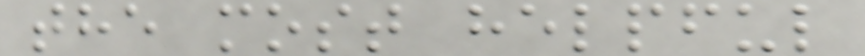the most helpful
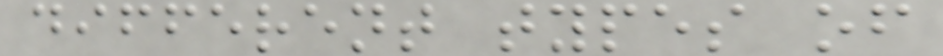different types of
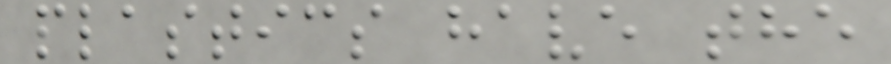plastics have the
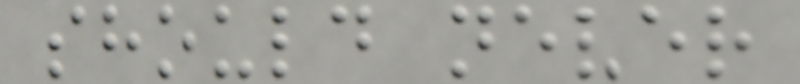should never
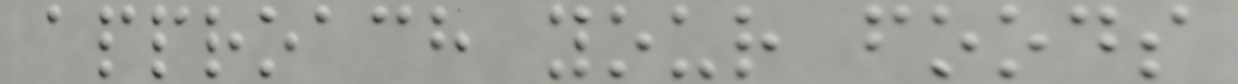approach your foods
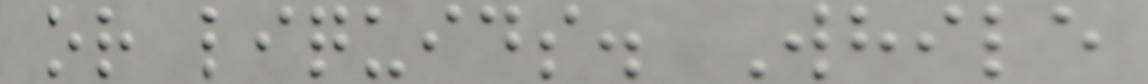or liquids. While
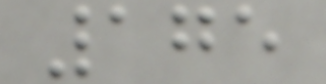175
